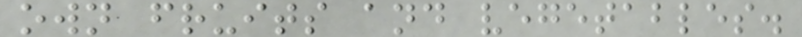own fruits and vegetables.
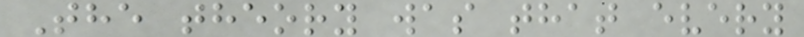The theory was that every
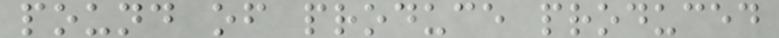pound of produce produced
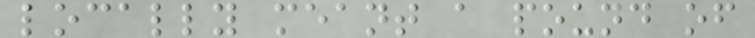locally meant a pound of
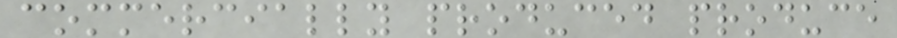commercially produced produce
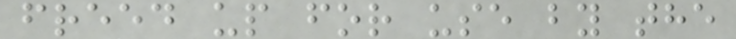freed up for use by the
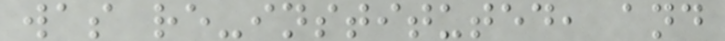was re-instituted, and
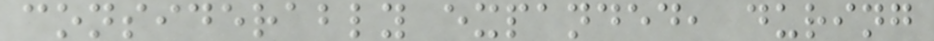considerably expanded, during
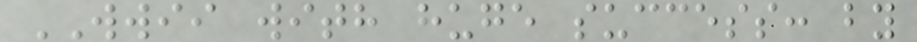WWII with huge success: by
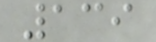139
